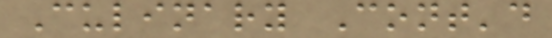Culinary Cont'd
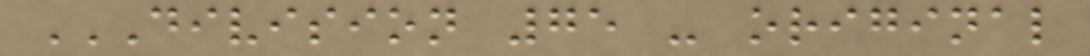DIVISION 75 - ORIGINAL
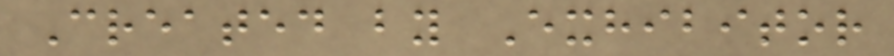Created by Exhibitor
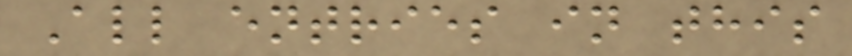All entries in this
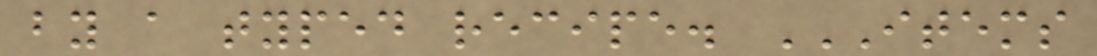by a typed recipe. ITEMS
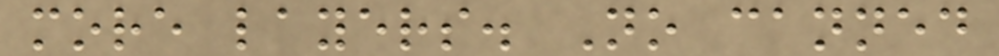more layers. No canned
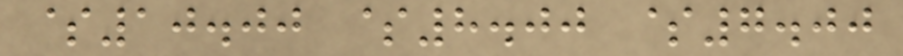$10.00 $8.00 $7.00
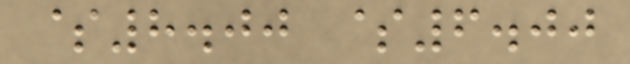$8.00 $6.00
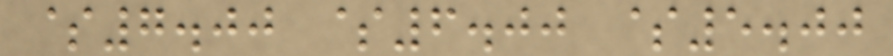$7.00 $6.00 $5.00
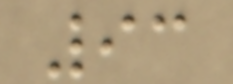93
